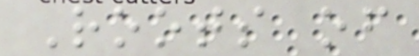Roots of
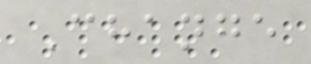Change
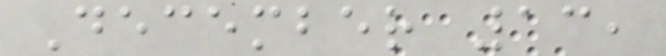December 13,
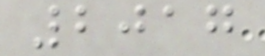2017
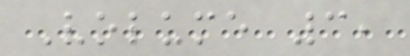Volume 3,
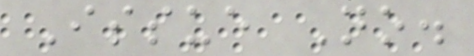Issue No.
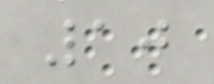10
